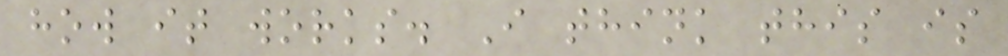how it works. I think this is
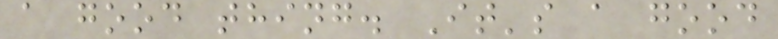a good thing. It's a good
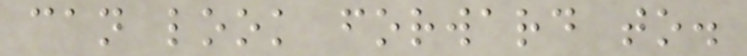can look forward to.
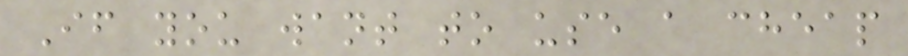If you want to use a cheap
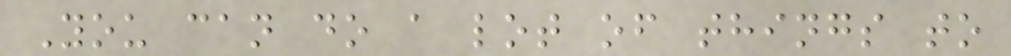You can do a lot of things to
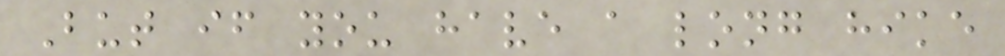But if you have a long hike
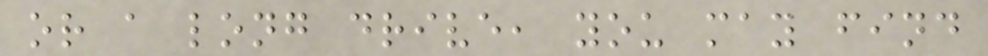or a long drive, you may find
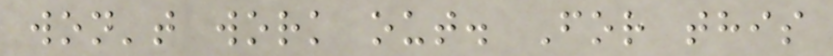won't work out. For this
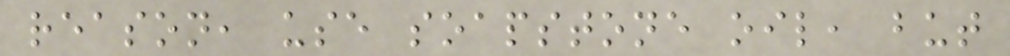reason, use soapstone oil, but
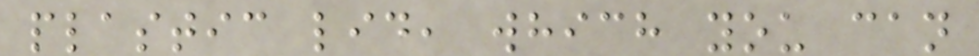plastic lid, which you can
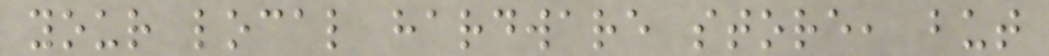your local hardware store, but
